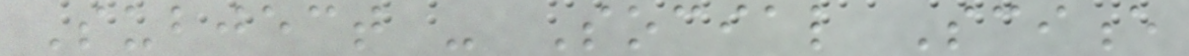Subject - Social Science
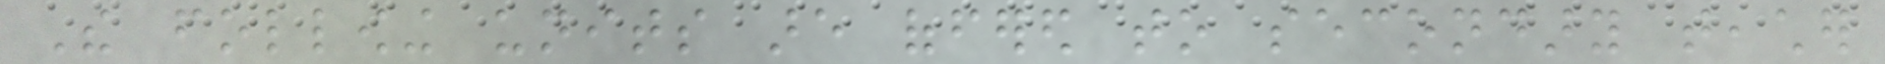The following units are offered to secondary teacher
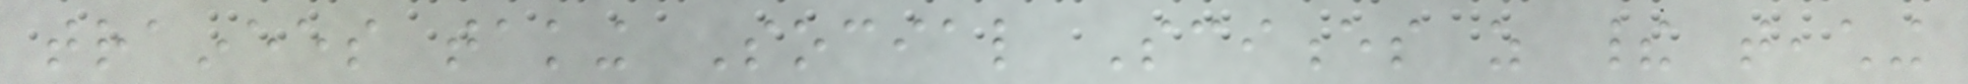trainees taking Social Sciences as their teaching
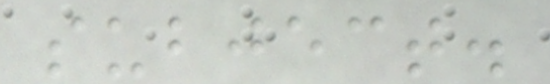subject.
